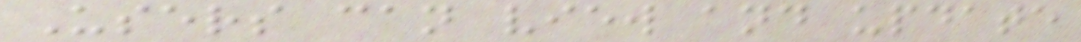Users can view and update
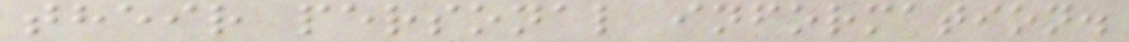their personal information.
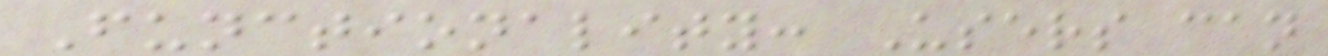Functionality: Users can
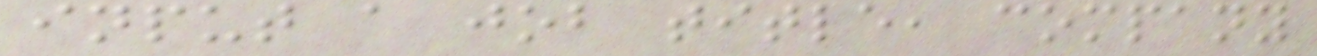input a job title, company
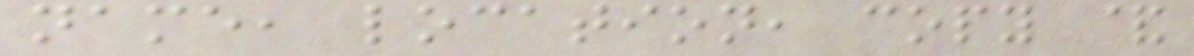name, location, copy &
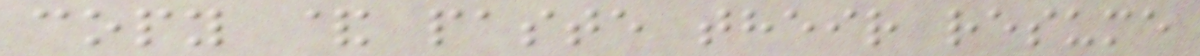copy & paste their resume
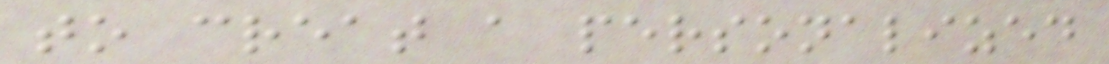to creat a personalized
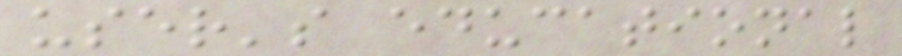user's educational
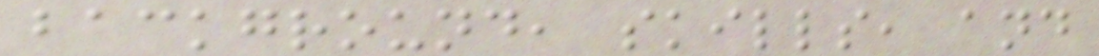background, skills, and
